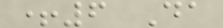+6 Da
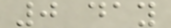0 day
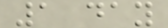1 day
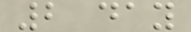2 day
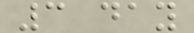3 day
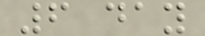6 day
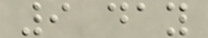9 day
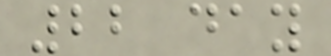22 day
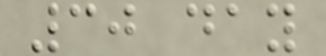30 day
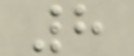8
